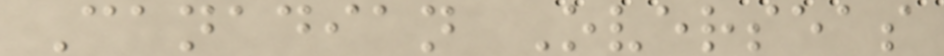Canadian Overseas
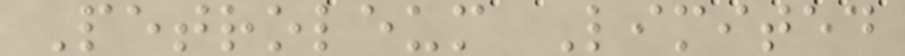Petroleum Limited
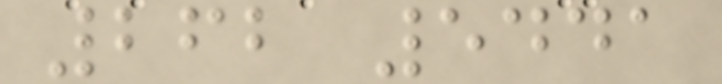262 5441
